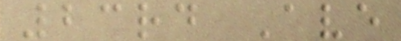23rd Ave
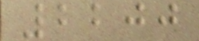2200
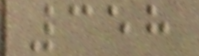358
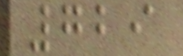729
